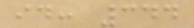id: 344
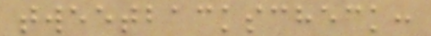tweetbackscheck:
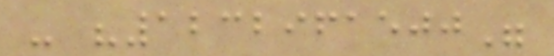- "1232961500"
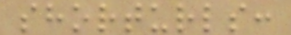shorturls:
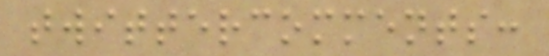twittercomments:
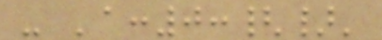- 'a:0:{}'
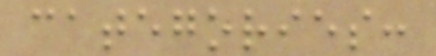categories:
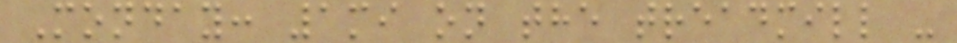Monday: 1mi on the treadmill -
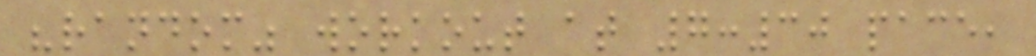"random" workout at 7:30 pace,
